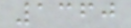1360
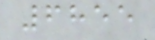6855
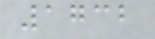1732
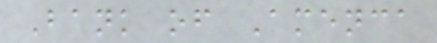Bank of Amenca
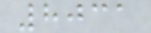8031
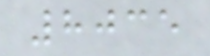8035
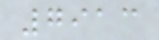7913
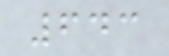643
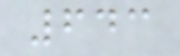643
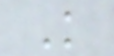K
